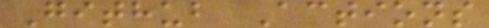Github Actions
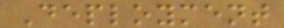Deployment
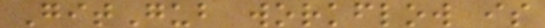GitGub workflow is
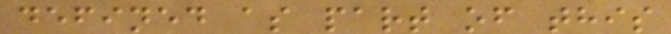defined as part of this
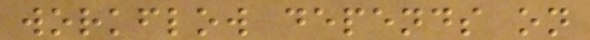workflow depends on
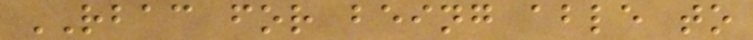RBAC for being able to
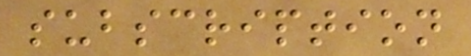subscription
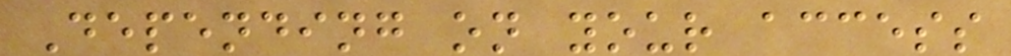Depending on your access
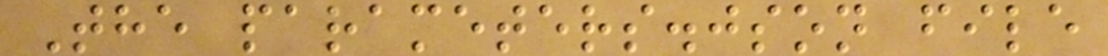The parameters.json file
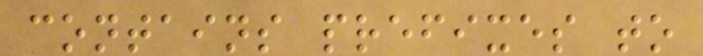contains prefixes to
